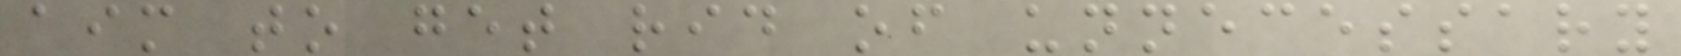aim to get rid of unnecessary
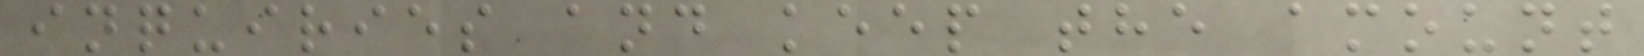inquiries and keep the amount
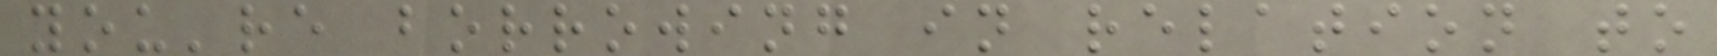you're borrowing in relation to
